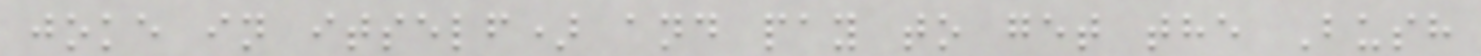joke in itself) and pay to get the Bush
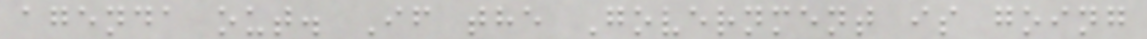agenda out. If the Government is going
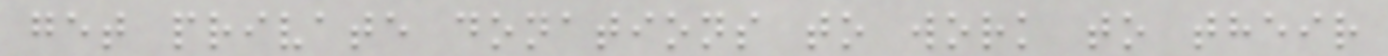get private donations to work to their
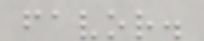favor.
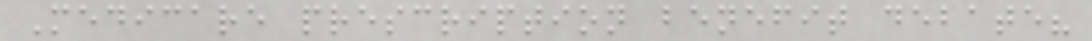Medicare prescription benefit debate?
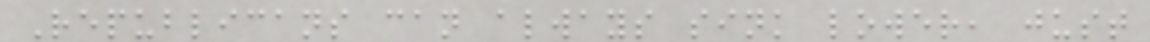Republicans can always sink lower, just
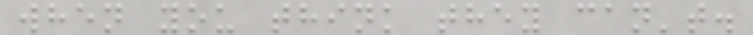when you think they can't.
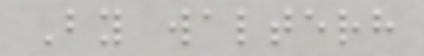By walterh
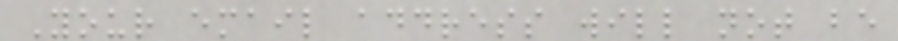Your email address will not be
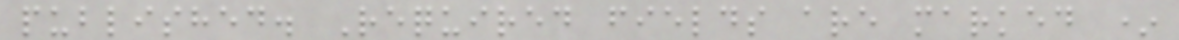published. Required fields are marked *
